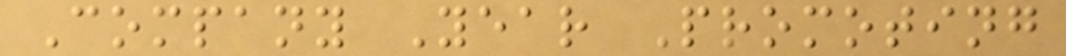Company Year Promoting
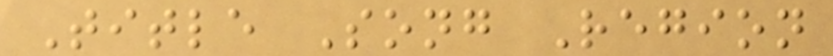Title Song Region
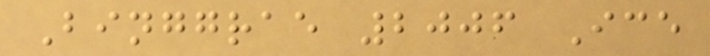Binggrae 2006 Ice
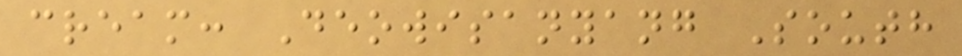cream: Deowisanyang South
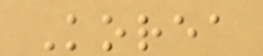Korea
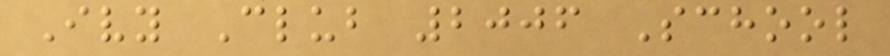Ivy Club 2006 School
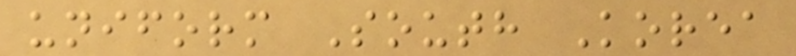uniform South Korea
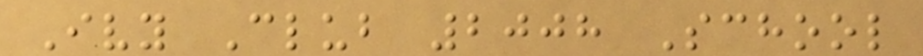Ivy Club 2008 School
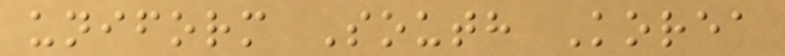uniform South Korea
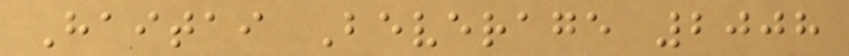Haitai Beverage 2008
